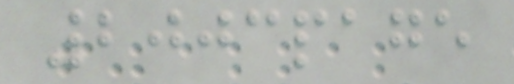2003page
